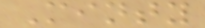Minty
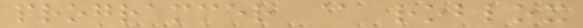programmer @ roblox
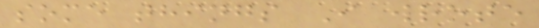some things I wrote
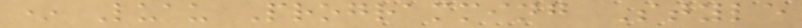* Luau Programming Style
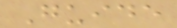Guide
